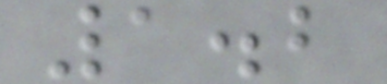1.2
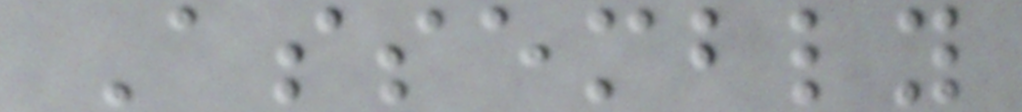Assembly
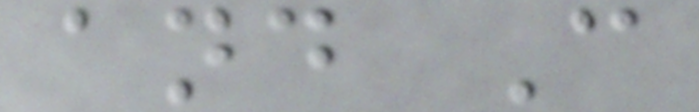and C
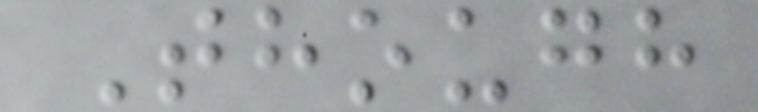Though
